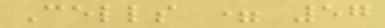Cells = 57
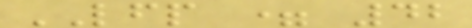LFP = 42
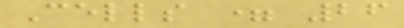Cells = 26
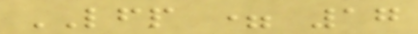LFP = 17
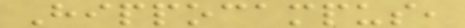Hippocampus,
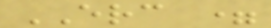ERC =
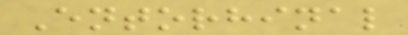Entorhinal
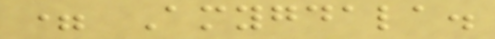= Amygdala.
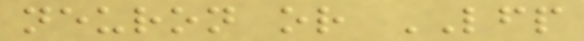neuron or LFP
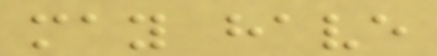may have
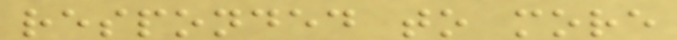responded to more
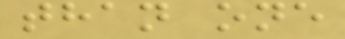than one
